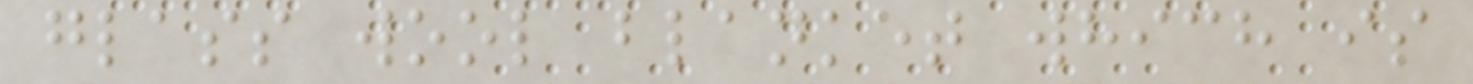glass wool blanket which is
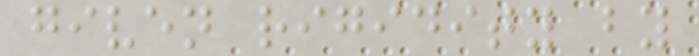given rigidity by
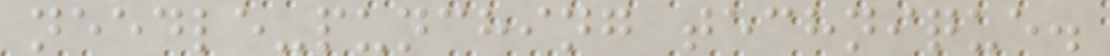needle-punching technique.
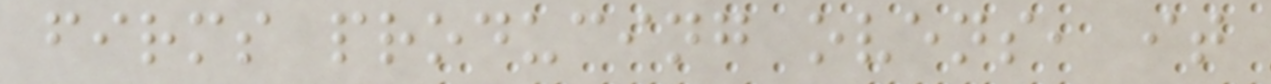firms producing ovens, it
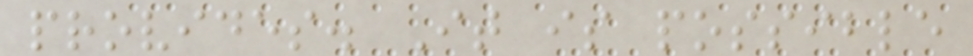provides. It is possible
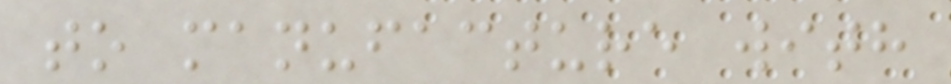to manufacture with
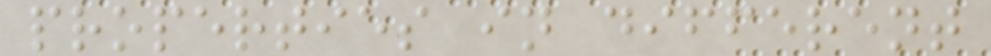properties in different
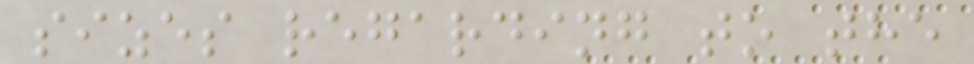sizes regarding to the
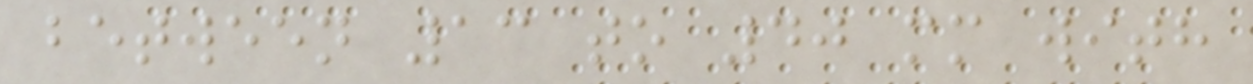between 13 to 40 mm with
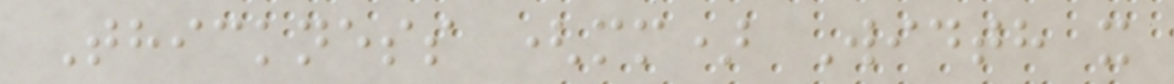Thickness (mm) Width x
